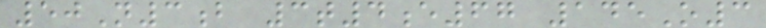50N3b 3t4e67 145O3
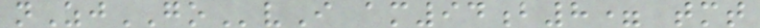nZjGOvI am94b8= tmt
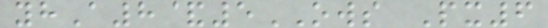yhA8&5OWS Px6
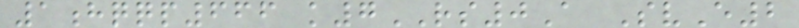1hqqp666 k7RS0A SvE2
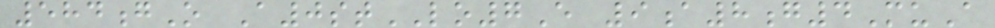584gO A0stLO7E 9a8g4MuA
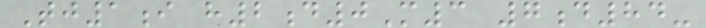Tj1i h2d0M3 7d84-
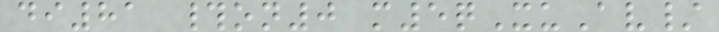di81 #on0 m5qXuAv/
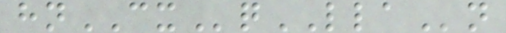hnCXqLLAn
